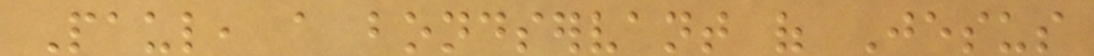Paul, a bondservant of Jesus
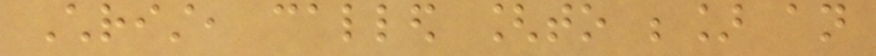Christ, called [to be] an
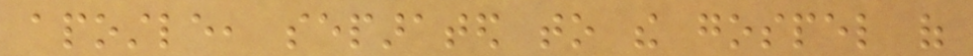apostle, separated to the gospel of
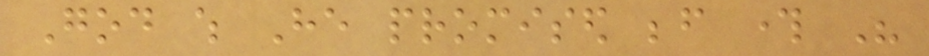God which He promised before through His
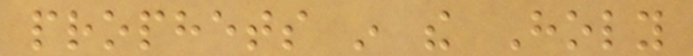prophets in the Holy
